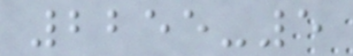2255-5
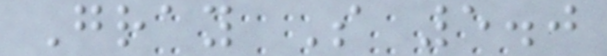Gray S 5.0
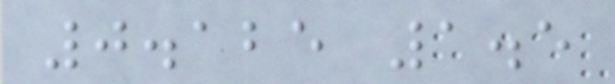0.125 1.5
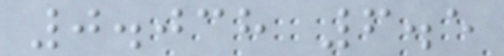0.038 6.5
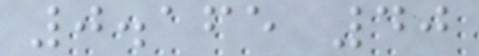0.165 40
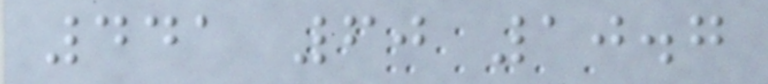441 60 10.7
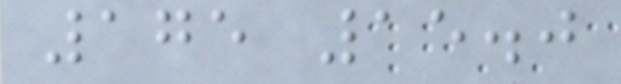175 15.0
